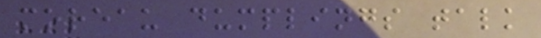moreau dumplings talk
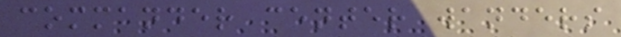commander center wanders
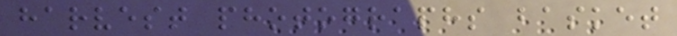harvest photographs basket
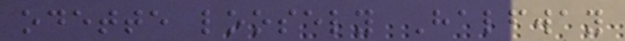odette loosely Halfway
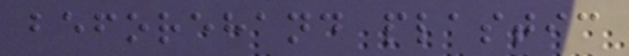beforehand plastic
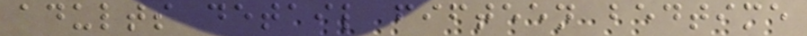adults detail fifteen bedtime
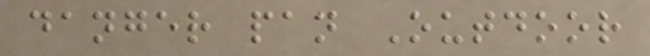danger pan Outdoor
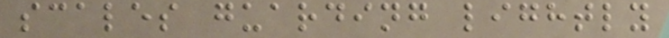scales guarding lightly
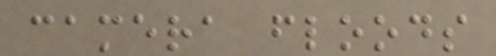camera floods
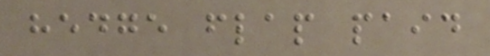hedge flap paid
